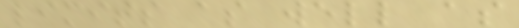limits as well as
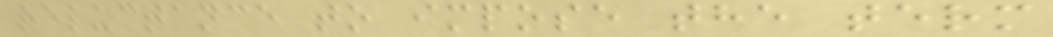reluctance to impose the term
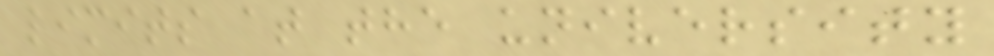limits at the university
